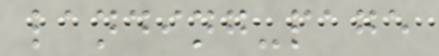landing-page
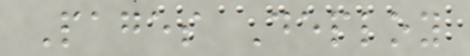Pages Deploy
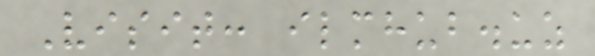Visit: ilmhub.uz
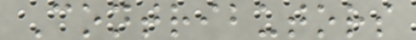Contributors
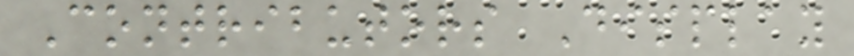Contributors Display
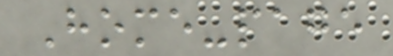Home-page
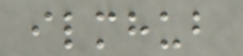ilmhub
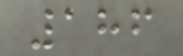186
